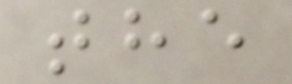the
